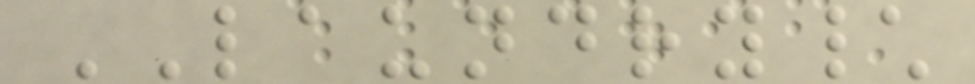LAUNDRY\
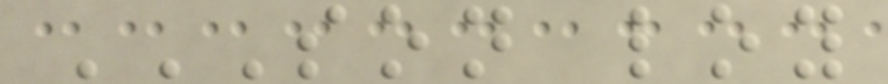SON LOY
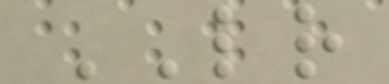LR
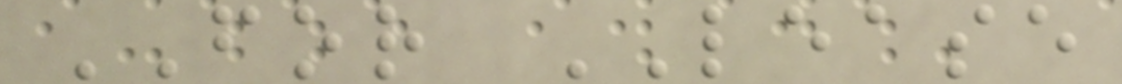FOR LEASE
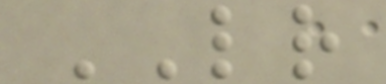LR
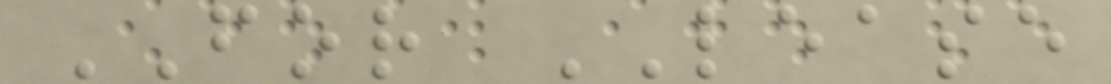FOR LEASE
